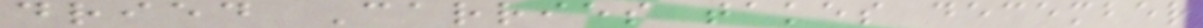dried Carries takes december
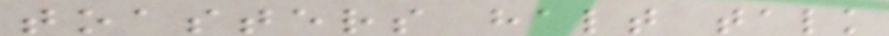toasters halt talk
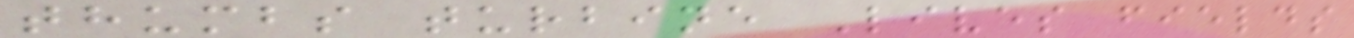thumbs turbine Lives fields
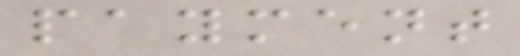payment
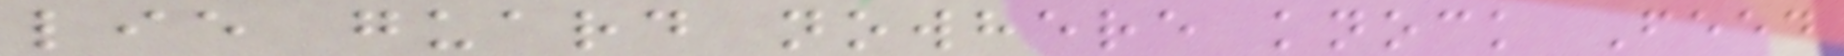lie guard nowhere knock Feed
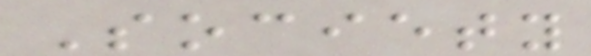Society
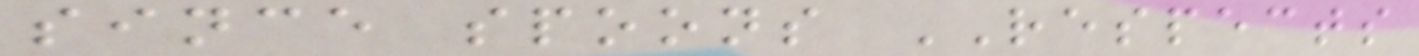since spoons RESPECTS
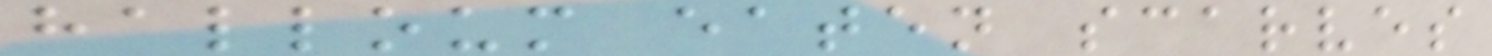halloum eaten scarves
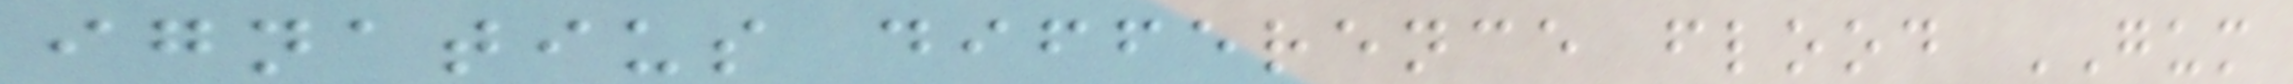ignatius difference flood GUM
